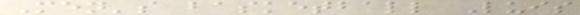Men's basketball Luis
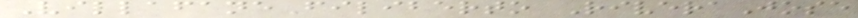VillafaneFiliberto RiveraJose
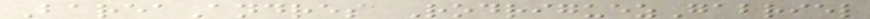BareaAndres RodriguezGabriel
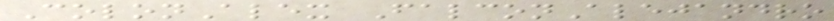ColonAlex FalconAlejandro
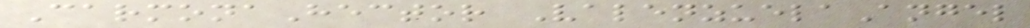CarmonaHector ValenzuelaAngel
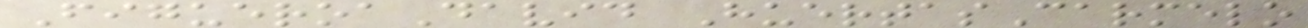FigueroaDavid HuertasCarmelo
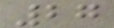27
